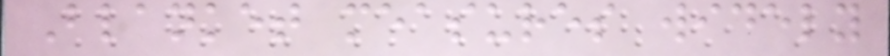Blanket measures widely
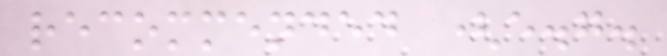recommended (e.g.
